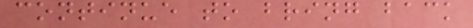continue to bring back
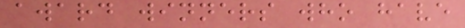award winners who have
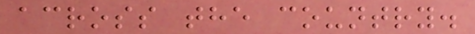across the country.
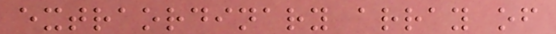extraordinary array of
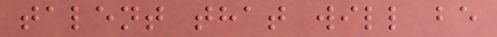talent that will be
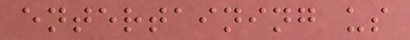entertaining us
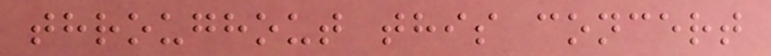throughout this concert
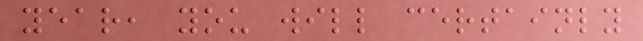year, you will certainly
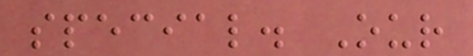special. Our
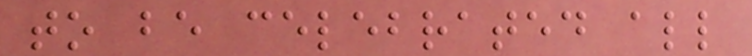to be celebrated all
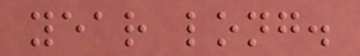year long.
